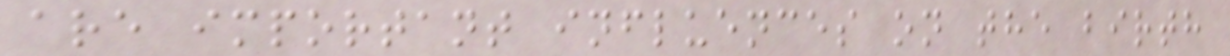are important influences on the birth
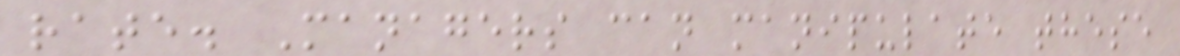rate. Managers can manipulate these
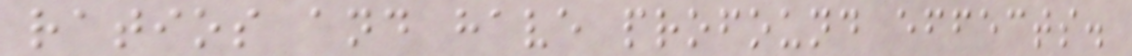ratios and have profound effects.
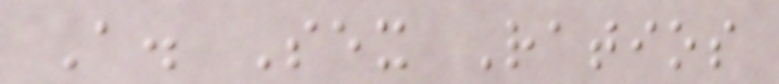A. Sex Ratios
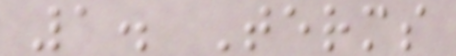1. Terms
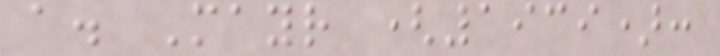a. Mayr (1939):
